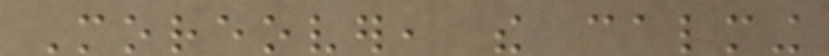Moreover, the calming
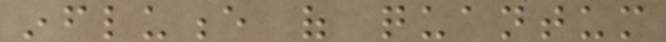influence of quantum
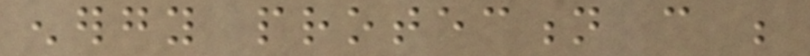energy protection can be
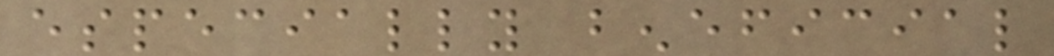especially beneficial
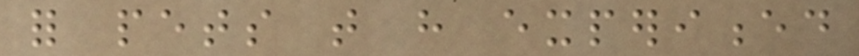for pets that have experienced
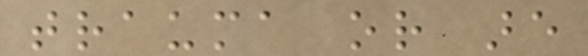trauma or are
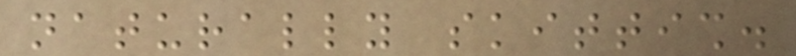naturally skittish.
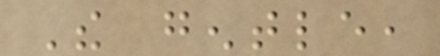The gentle,
